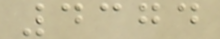4374
